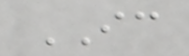IC
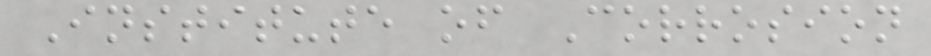Institute of Corrosion
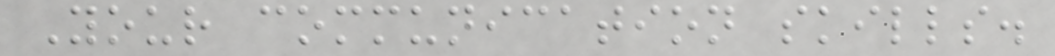Your communication skills.
